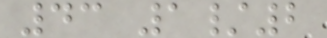43 1/2
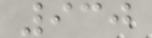930
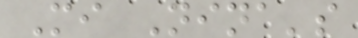Mi Nina's
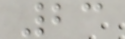23
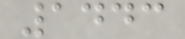1443
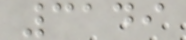3149
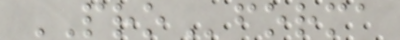PROforma
